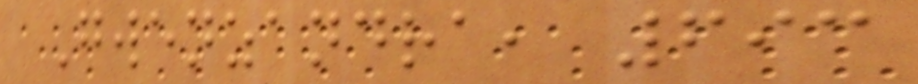Gwenzandra, 693
